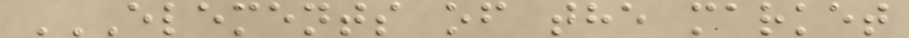ELEMENTS OF THE MARKET
